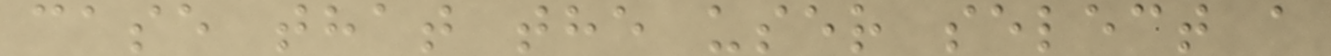case that the user select a
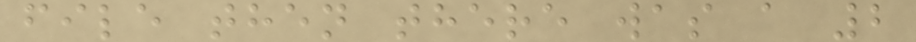file then there was a 2
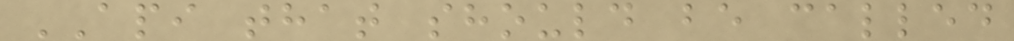API that should be called
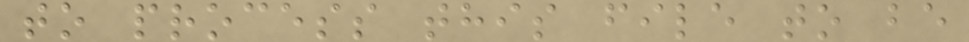to process this file to be
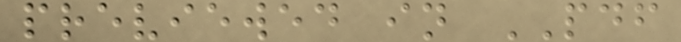previewed in PDF
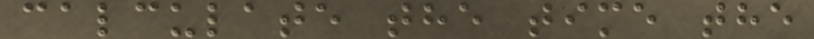calculate the time the
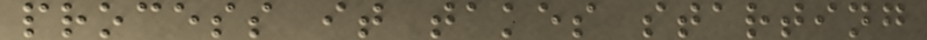process it takes starting
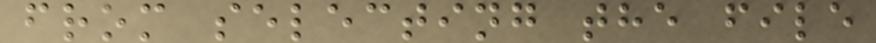from selecting the file
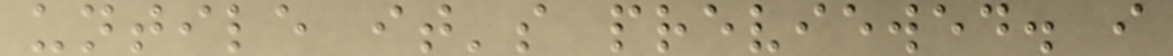untile it's previewed. i
